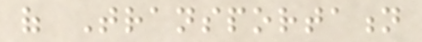of Transportation
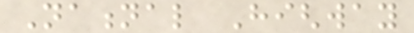National Highway
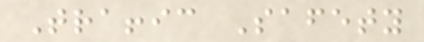Traffic Safety
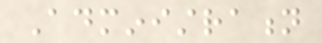Administration
